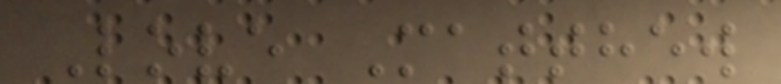Love Matthew
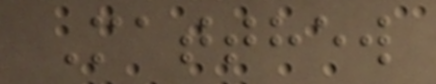Matthew
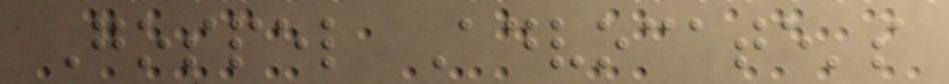Gospel Advocate's
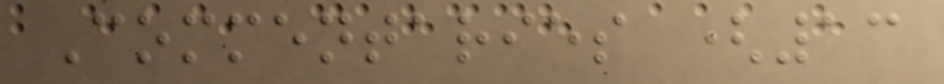Commentaries (13
